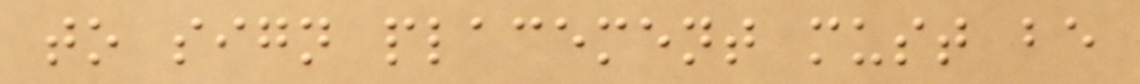to sign placement must be
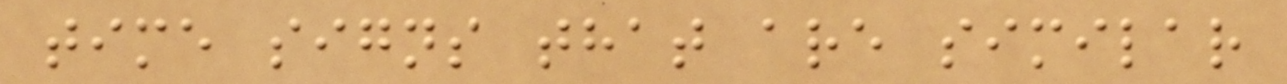time signs that are similar
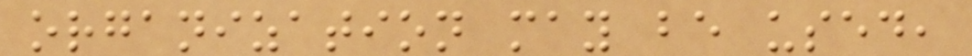organization may be used,
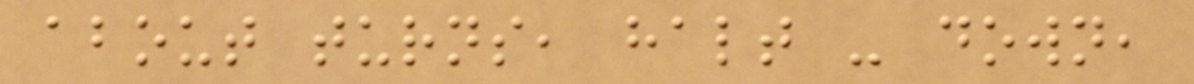about turns, halt - down,
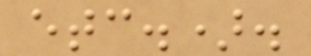etc.).
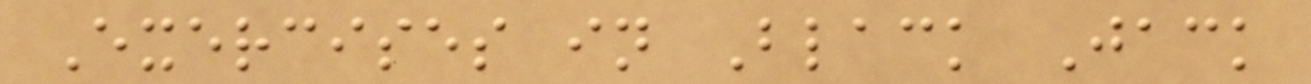Exercises in Black Jack
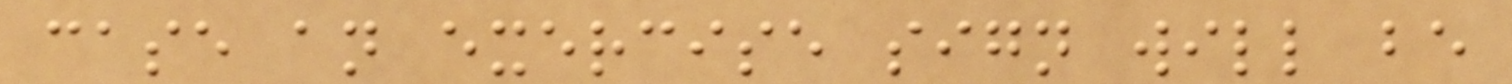case an exercise sign will be
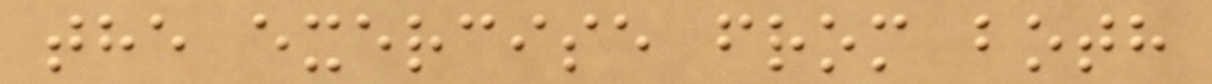the exercise from both
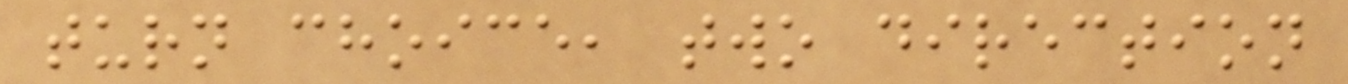turn choice, two direction
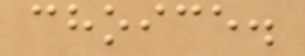choice.
